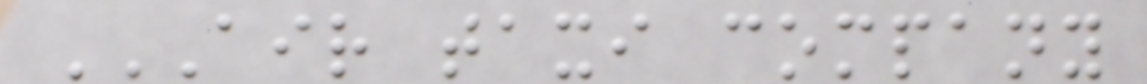AIR TAXI COMPANY
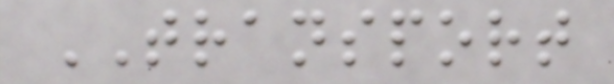TRANSPORT
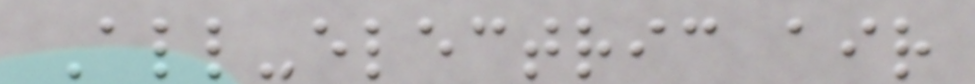All-electric air
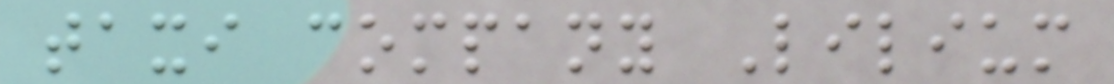taxi company Lilium
